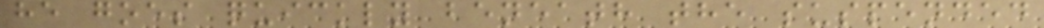he goes quickly beneath the suspended
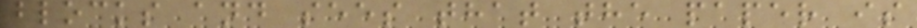blocks and sees that the paper is
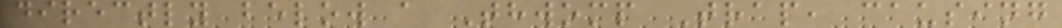directly below a Thwomp Trap, causing
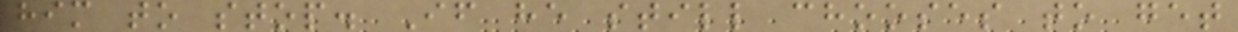him to stop. If he still chooses to get
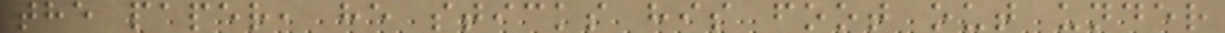the paper, he sticks his foot out under
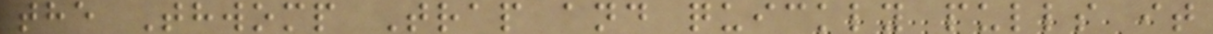the Thwomp Trap and quickly pulls it
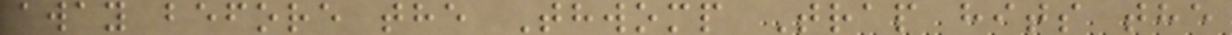away before the Thwomp Trap hits the
